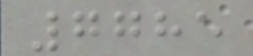7785
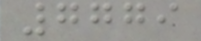7779
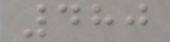480
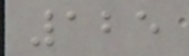125
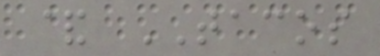& TACOS
